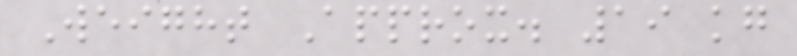Weight Approx. 19 kg
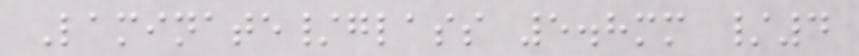Laminate/glass 5.8mm /4
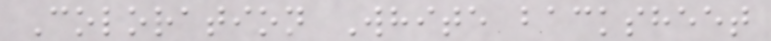Coloration White backsheet
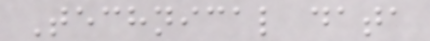Technical data
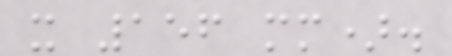x 156 mm).
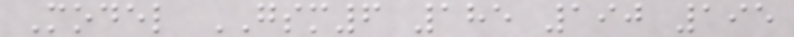Model GSM6 185 190 195
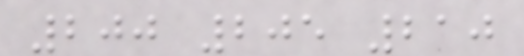200 205 210
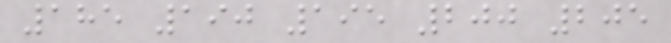185 190 195 200 205
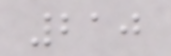210
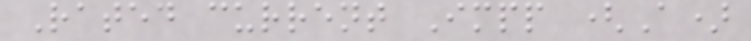Rated current Impp (A)
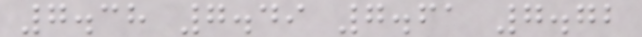7.38 7.49 7.61 7.72
